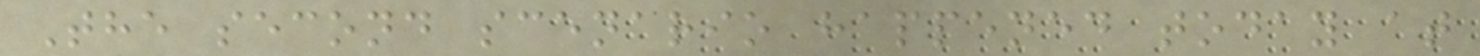The second scenario happened today at
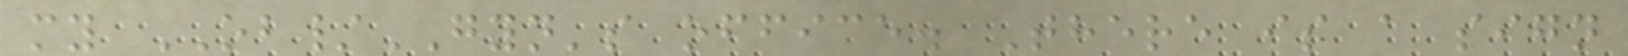my OB/GYN's office. There is a sign
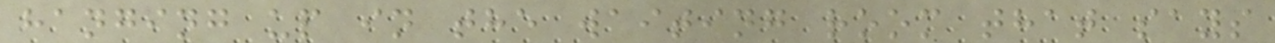hanging up in the waiting room that says
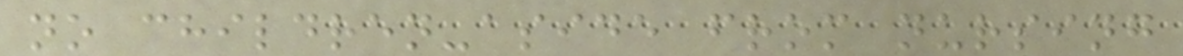no children-aside from nursing
